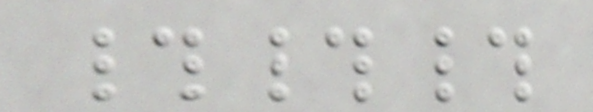###
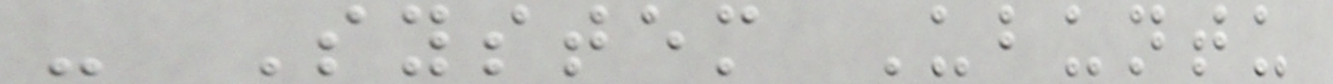- System Ubuntu
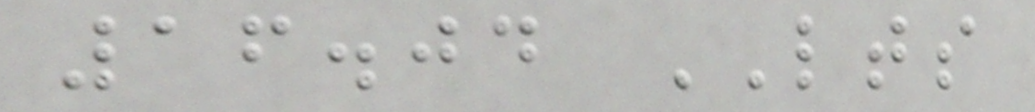16.04 LTS
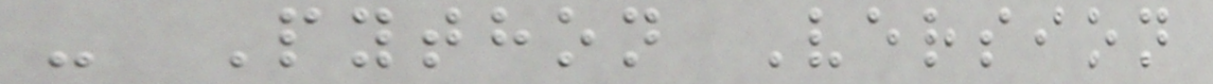- Python Version
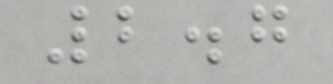2.7
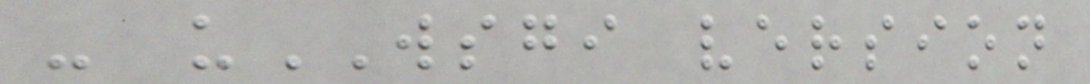- uWSGI version
